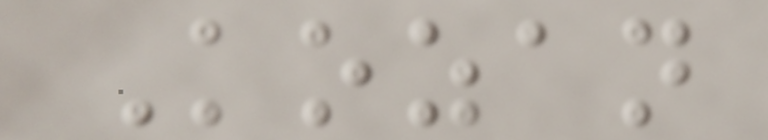Kozan
